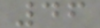46
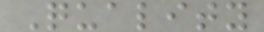Quality
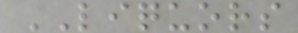LIQUORS
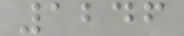1246
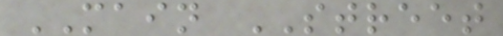MAIN STREET
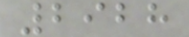2928
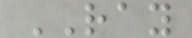RAY
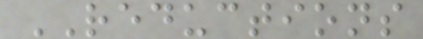REDUCTIONS
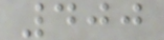400
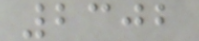2302
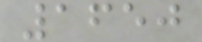1650
